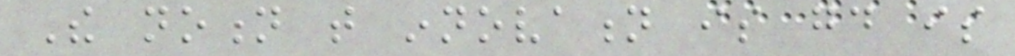The notion that innovation is good is
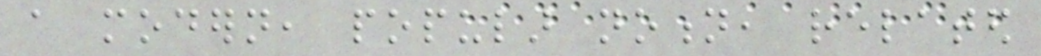a modern, popular notion, related
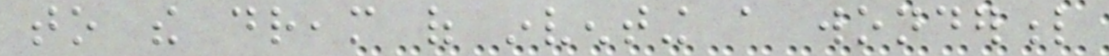to the dream of inventing a wonderful
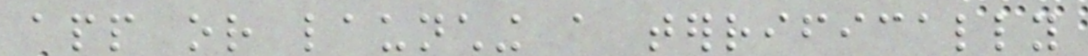app or launching a terrifically
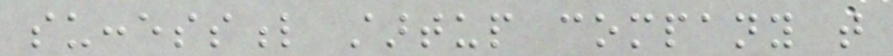successful startup company that
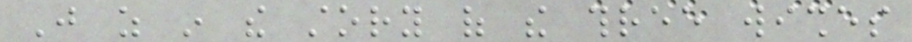Just as in the story of the three wishes
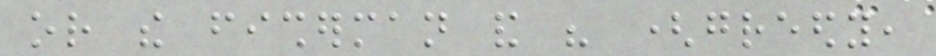or the fisherman and his (greedy,
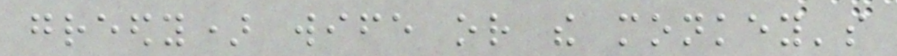greedy) wife or the monkey's
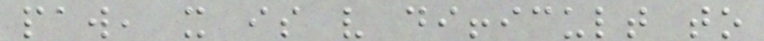paw, it is very difficult to
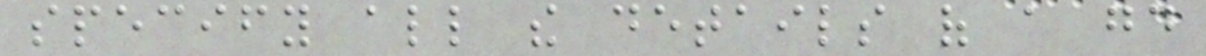specify all the details of a good
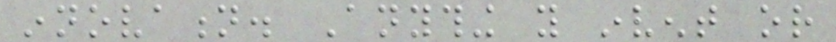innovation. Anything you invent or
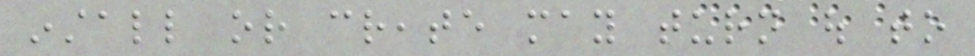install or create may turn out to
